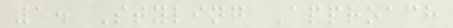1. Styling Approach
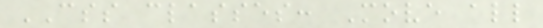CSS classes: Move all
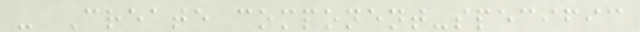- Create component-specific
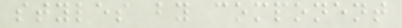styles by component
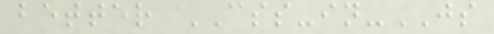better CSS-in-JS
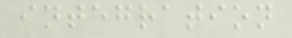integration
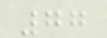77
